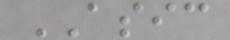ASIC
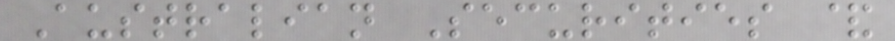Australian Securities &
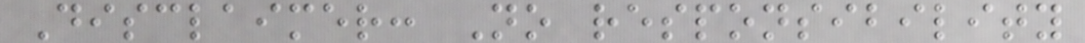Disclaimer: No responsibility
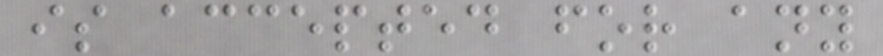is accepted for any
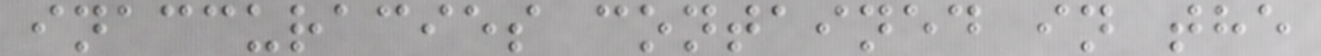inaccuracies contained in the
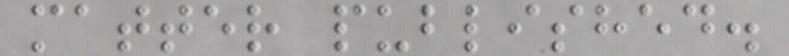matter published.
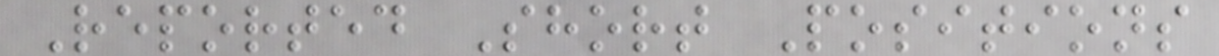Reported Short Positions
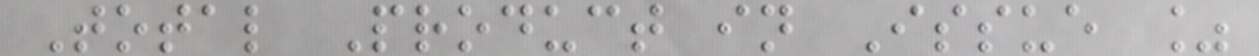Total Product in Issue %
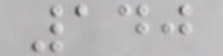140
